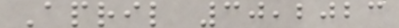April 30,2023
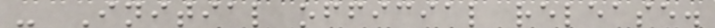- Initial official release.
